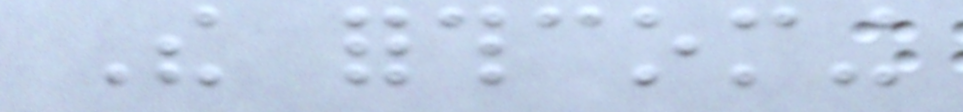The forthcoming
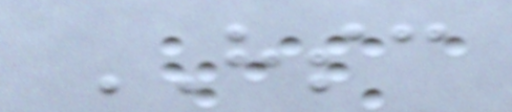HSC
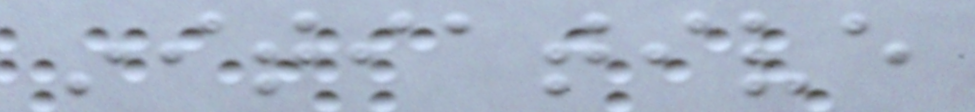initiative
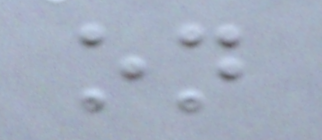on
